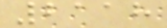2118
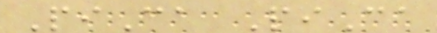PiCa PiCa
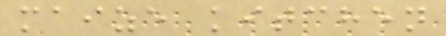maize kitchen
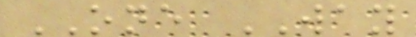ONE WAY
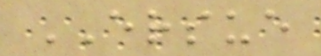ERSUE
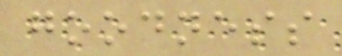goodness
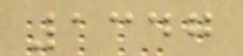1347
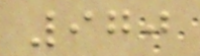970
